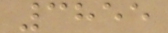3855
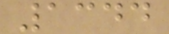1344
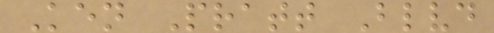Ken Pratt Blvd
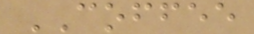COFFEE
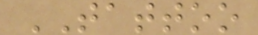TATTOO
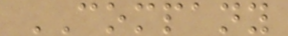COMPANY
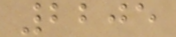2205
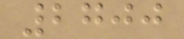2700
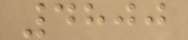4800
